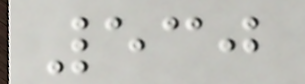530
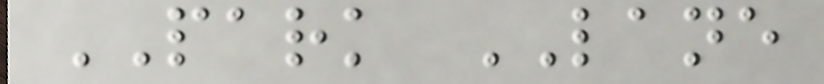PARK LANE
